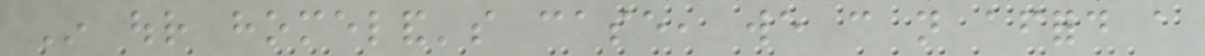In our homeland's case, we can not afford a
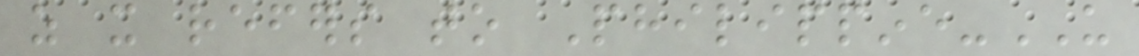as it refers to Philippine-US
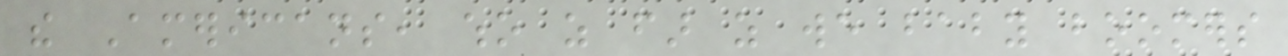the Americans, who as far as we baby boomers
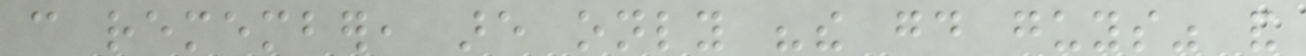can remember, are only "the good guys" and
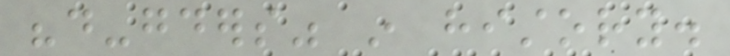"do-gooders" in history.
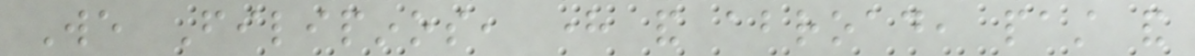We Filipinos, here and abroad, past and
